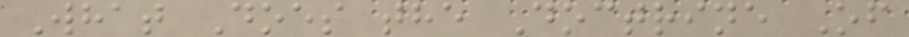What Does the Doctrine Of
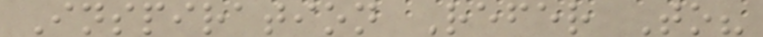Inspiration Refer To?
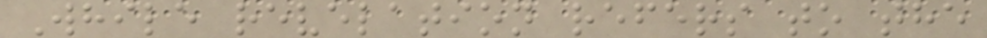While revelation refers to the
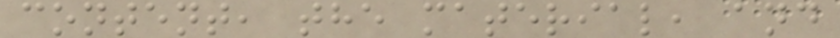content, the material, and
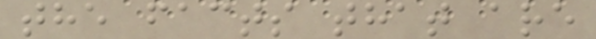the facts that are
